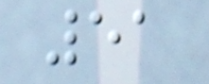51
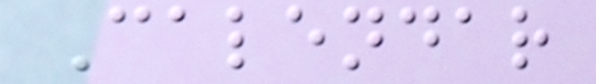Calendar
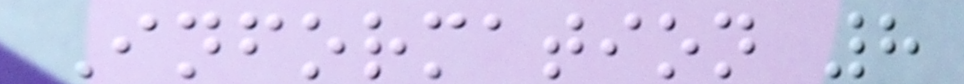Information 8
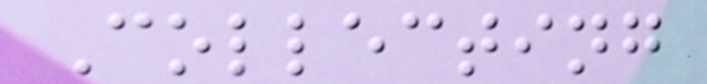Collecting
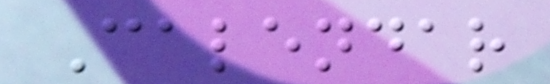Calendar
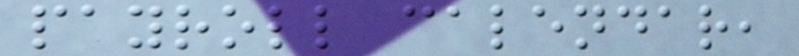payroll calendar,
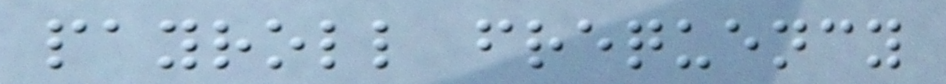payroll frequency
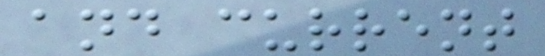and current
